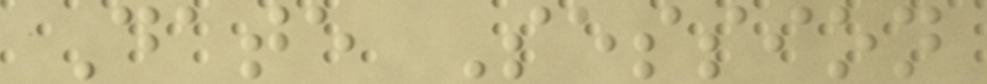Date Session
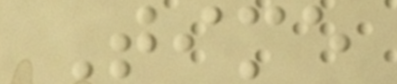Time
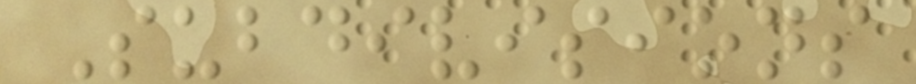Subdivisions
